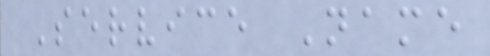Service Name
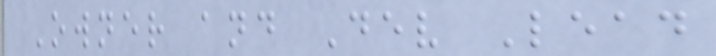Owner and Dev Lead
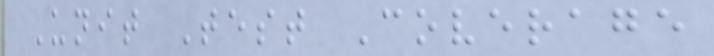Unit Test Coverage
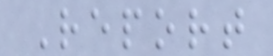Report
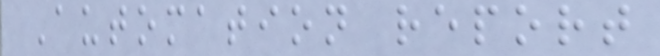Automation report
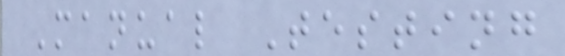Manual Testing
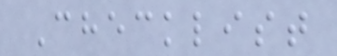Checklist
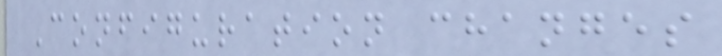Configuration changes
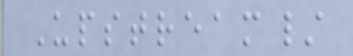Upstream/
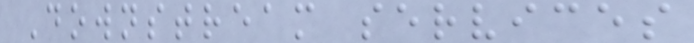Downstream services
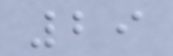29
